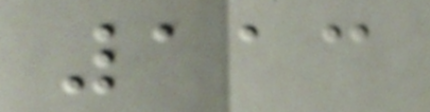113
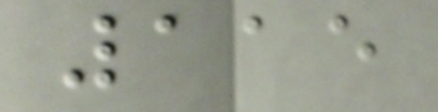115
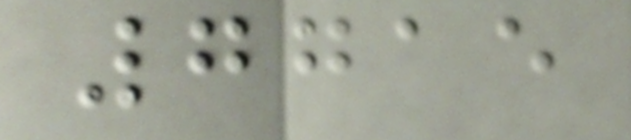7715
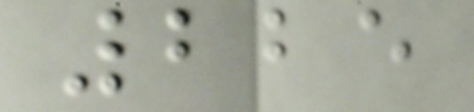225
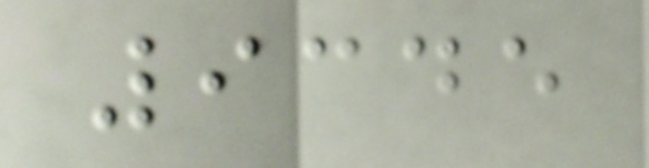9345
